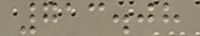713.08
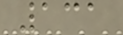131
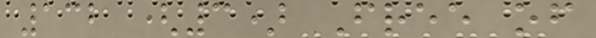132 (3) Free of
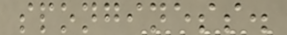sponginess.
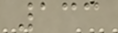133
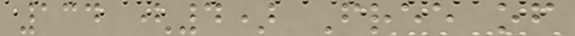134 (4) Free of
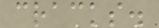cracks.
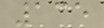135
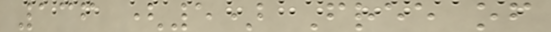136 (5) Free of
